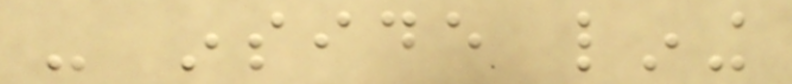- inside lining
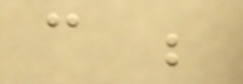can be
